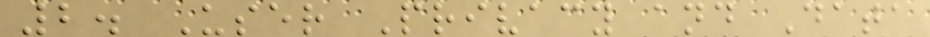2. User Privacy and Data
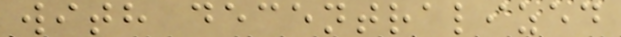with decentralized
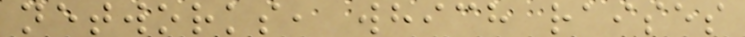networks, which raises
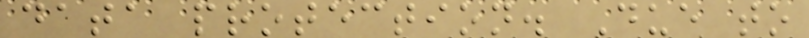data protection. Due to
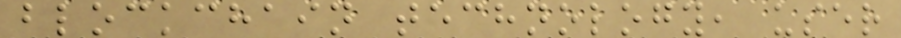blockchain technology, user
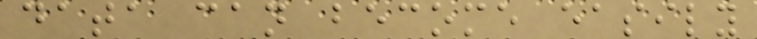data can become easily
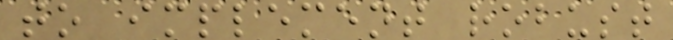to implement robust
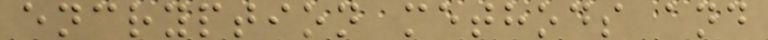encryption methods and
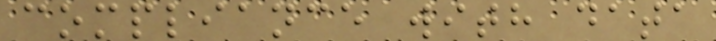compliance with data
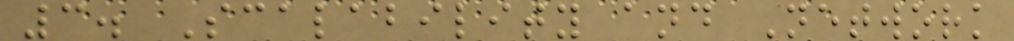3. Scalability and Network
